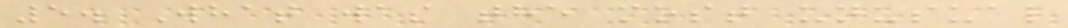5. What was the most unusual
